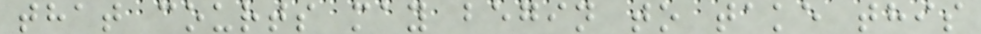that courts may begin to take this
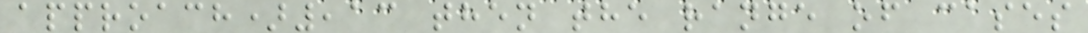approach),13 then the range of cases
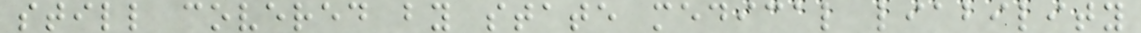still covered by state medical liability
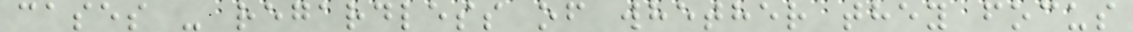cases - regardless of whether they focus
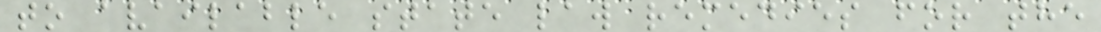to available state law remedies for the
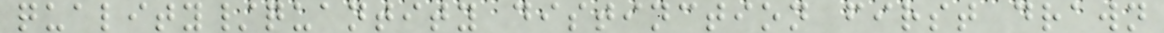quality/quantity distinction first drawn
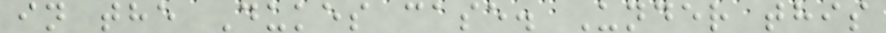in the Dukes case. Under this
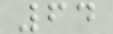64
